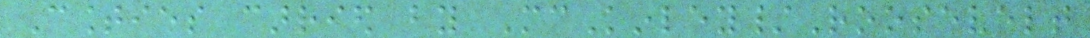Counties carried by McKinley/Roosevelt
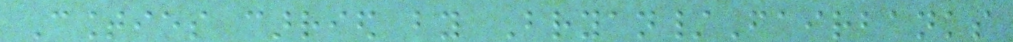Counties carried by Bryan/Fairbanks
